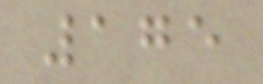175
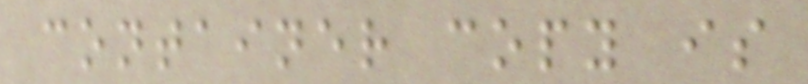container copy is
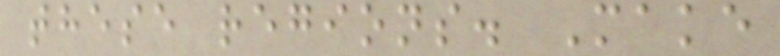these regions. Make
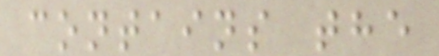contains the
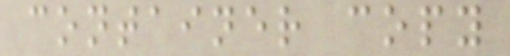container copy
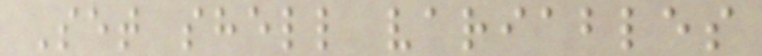Set shell variables
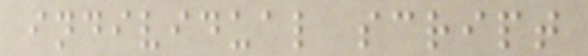individual script
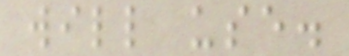will use.
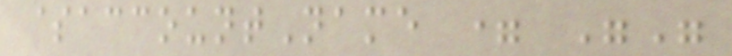$accountName = ""
